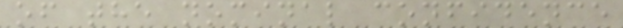of the nominal confidence
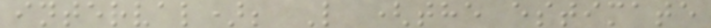interval); L (the estimate
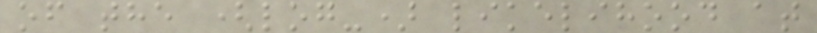of the (log-) likelihood at
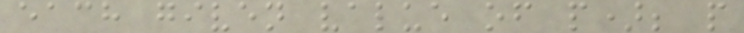each given value of p); p
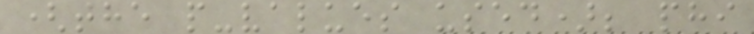(the p-values used); phi
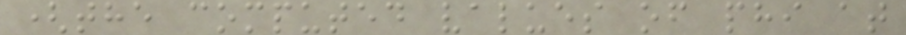(the computed values of phi at
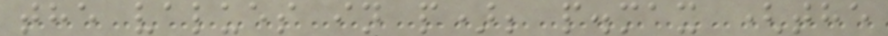the values in p); p.max (the
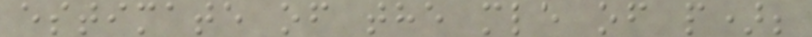estimate of the mle of p);
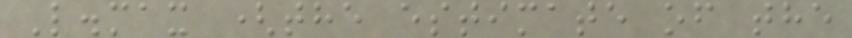L.max (the estimate of the
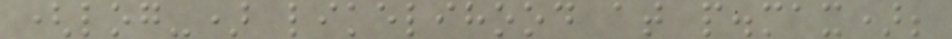(log-) likelihood at p.max);
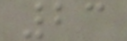23
